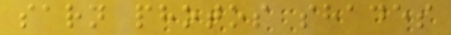sarn photos shades
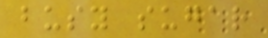busy sugar
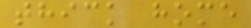thick home
